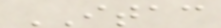ITAC
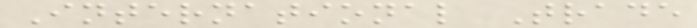International Trade
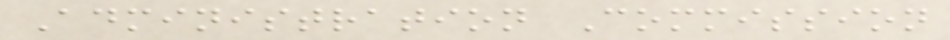Administration Commission
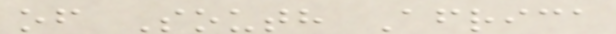of South Africa
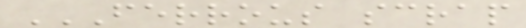FERROUS SCRAP
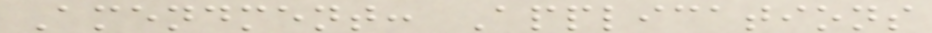Amendment: Applications
